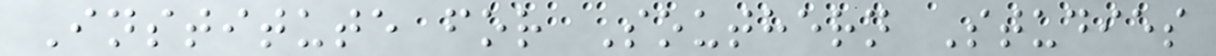Institute for Southern Studies
